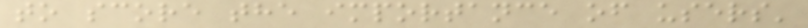to score the importance of users'
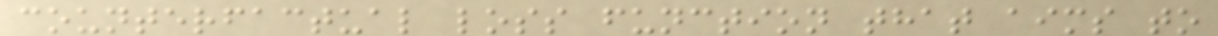counterfactual loss function that aims to
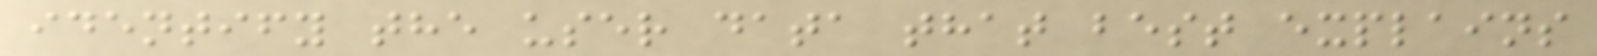identify the user data that best explains
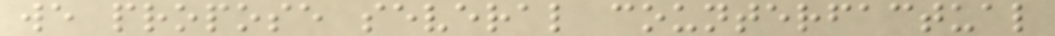we propose several counterfactual
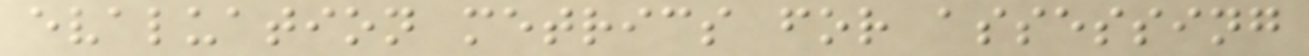evaluation metrics for assessing
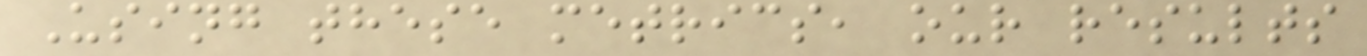Using these metrics, our results
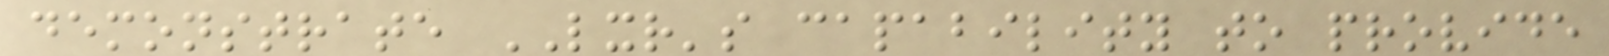demonstrate LXR's capability to provide
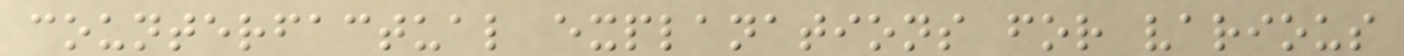counterfactual explanations for various
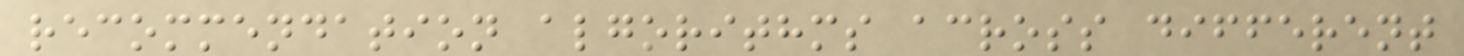recommendation algorithms across different
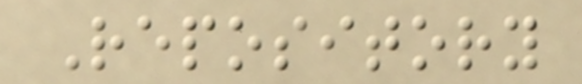Repository
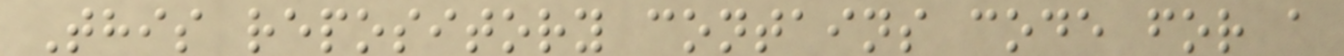This repository contains code for a
